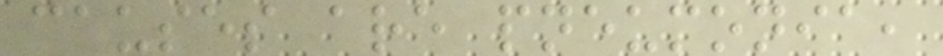causes are pneumonia,
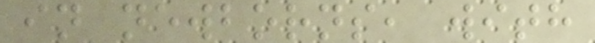in newborns, with
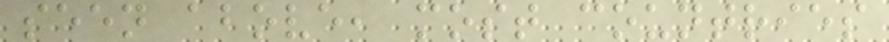seen above, most countries
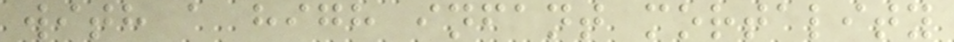with a high infant mortality
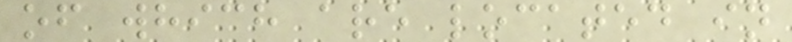of which are located in
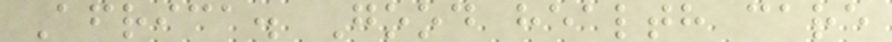Africa. Good health care
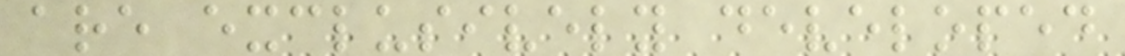are exclusively developed
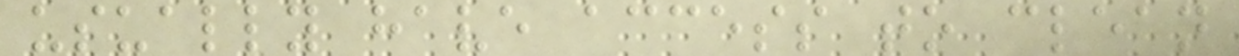usually have access to clean
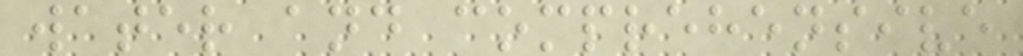water and comprehensive
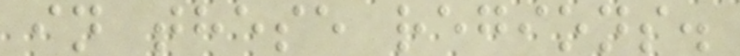in these regions.
